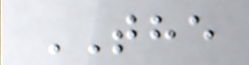THE
